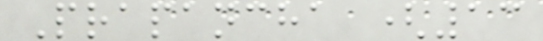Prapancha (13
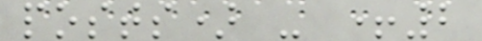posts) - +2
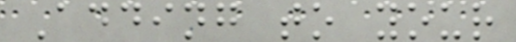Adding to your
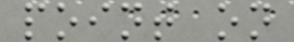point on
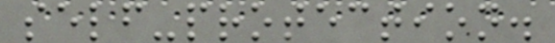self-protection.
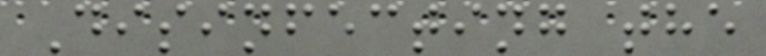Disinfecting the
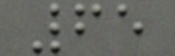65
